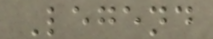Legend
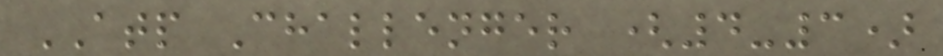ATP Challenger (4-3)
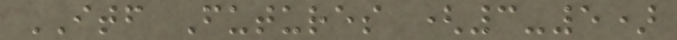ITF Futures (3-5)
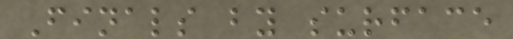Finals by surface
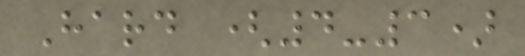Hard (4-3)
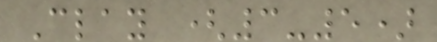Clay (3-5)
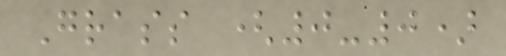Grass (0-0)
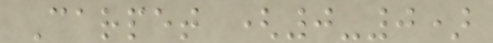Carpet (0-0)
